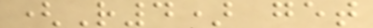(R4) get
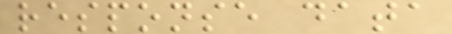response data
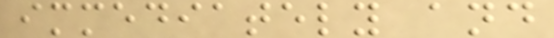immediately and
